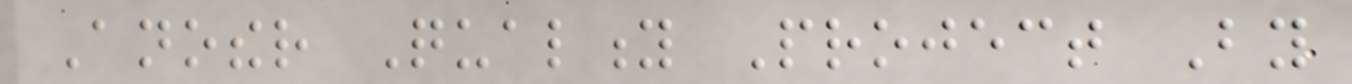Another Quality Project By
